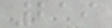219
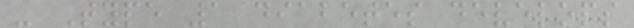- Type 1 diabetes develops
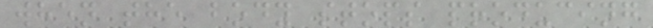when the body stops producing
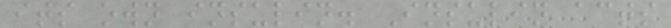its own insulin. Insulin acts
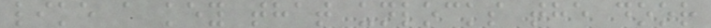like a key that unlocks the door
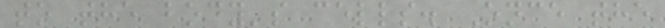to the body's cells. Once the
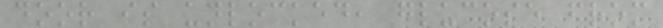door is unlocked, glucose from
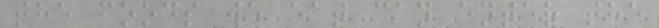the foods we eat can enter the
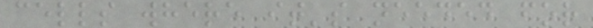cells where it's needed for
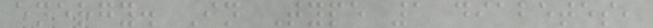energy. In Type 1 diabetes,
